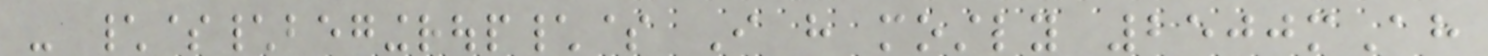- \$\begingroup\$ I have mostly 2500mAh
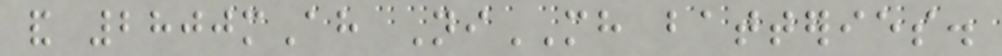and 2800mAh NiMH batteries.
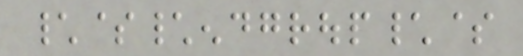\$\endgroup\$
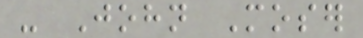- John Moser
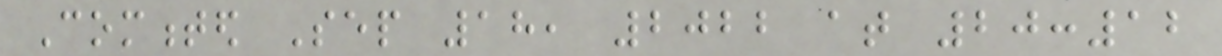Commented Sep 18, 2022 at 20:12
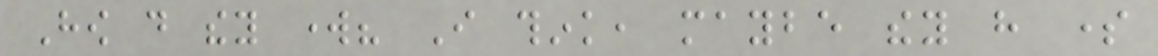How do they work? I think, maybe they have some
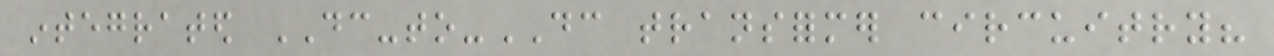integrated DC-to-DC transformer circuitry?
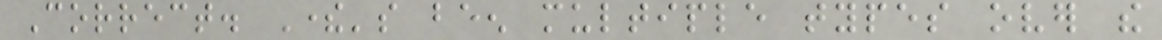Correct. There's been multiple types over the
